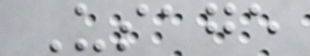Usage
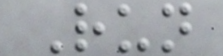Run
